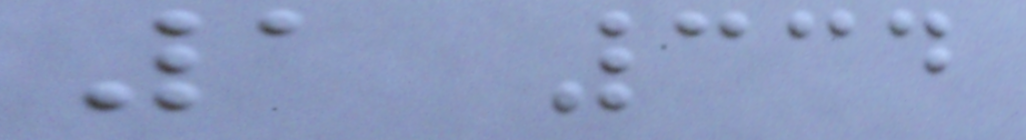1 334
